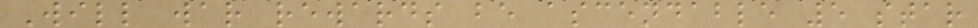Will war rewards be ascendable 5 star
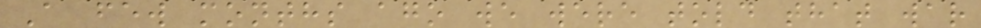A few months ago we were told that war
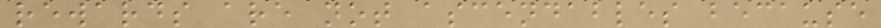rewards are not ascendables because
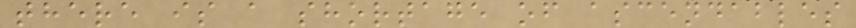there is a shortage of ascendables
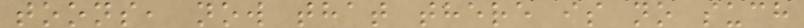toons, now that there is no such
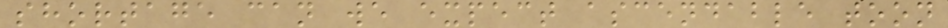shortage can we expect ascendable toon
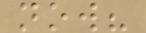now?
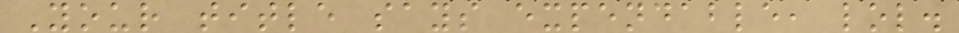Your title says expendable, lol.
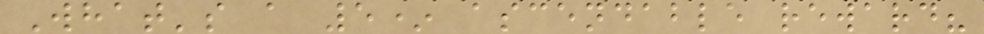What's a 5* ascendable reward?
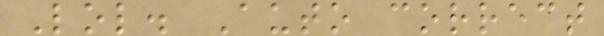Lol. Auto correct
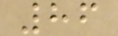86
